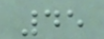45
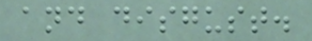and disgust.
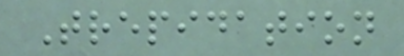Trepidation
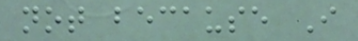not because I
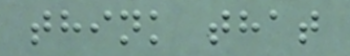think that
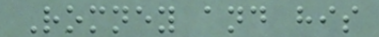Romney and his
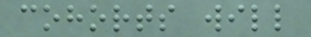cohorts will
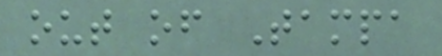out of Tampa
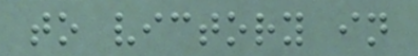to victory in
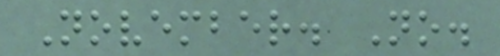November. No.
